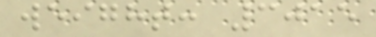weight: 3015
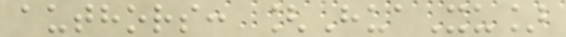authors: [HuaXu]
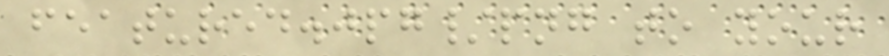featured.jpg/png to your
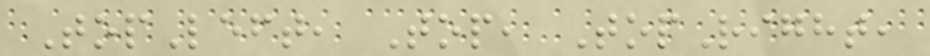TopLeft, Top, TopRight,
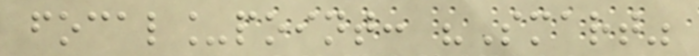focal_point: "Smart"
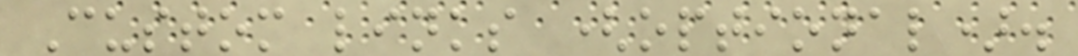Custom links (optional).
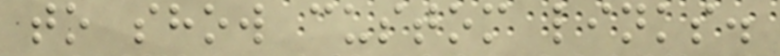to show custom links.
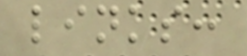links:
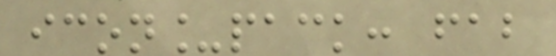icon_pack: fab
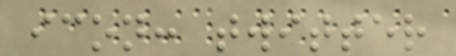icon: twitter
